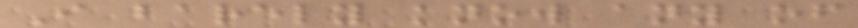I barely know any of
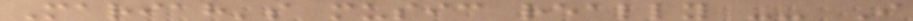Mariah's music really -- I
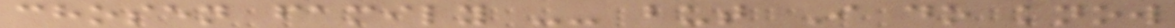chosen family -- but I do know
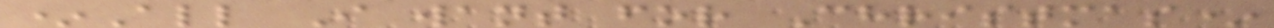*All I want for Christmas*
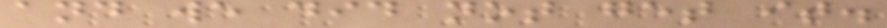and we did not get it.
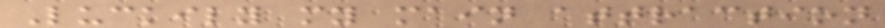Luckily my main attraction
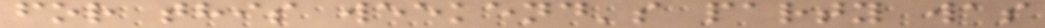for this weekend's party was
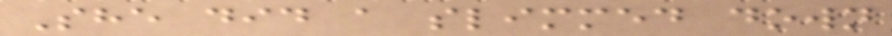She did a slimmed down
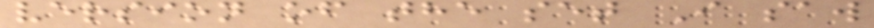version of the set I saw
